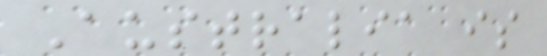Australia is
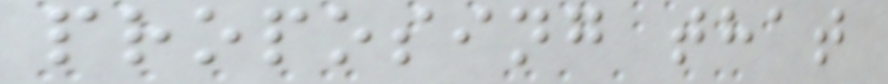proposing that
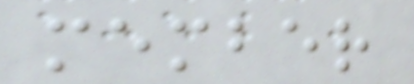member
